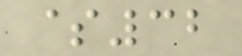$32
